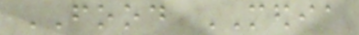FOOD MEDIA
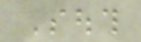South
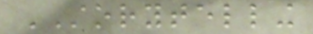STORYTELLING
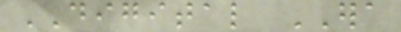DIGITAL ERA
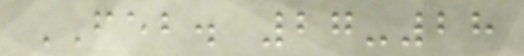FEB. 27-28
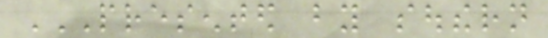PRESENTED BY SOUTHERN
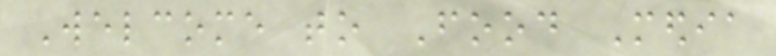Welcome to Food Media
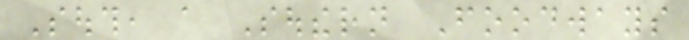South, a Southern Foodways
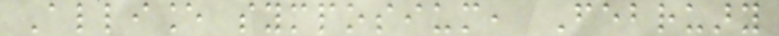Alliance symposium, February
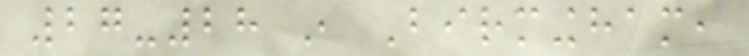27-28 in Birmingham,
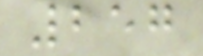257
